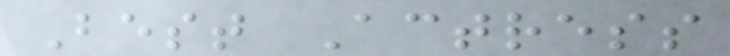Best Actress
